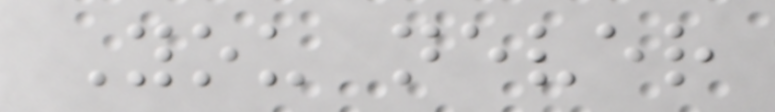You never
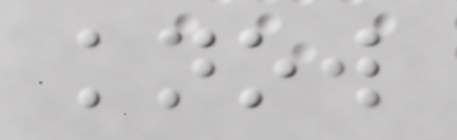know
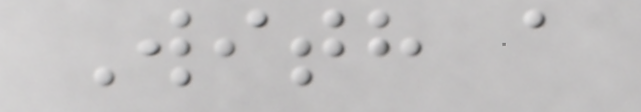With a
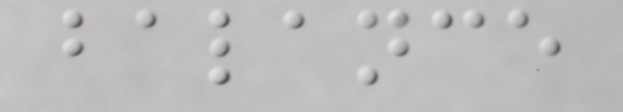balance
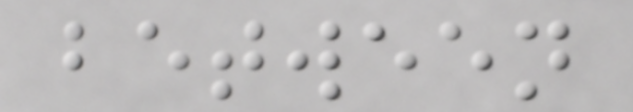between
